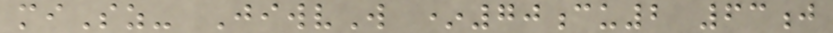miSz- JiwvW *70cu2 63j
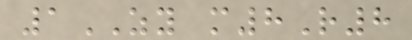1ZY m8R8
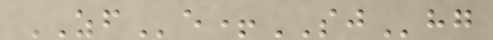ZFe+SJhg
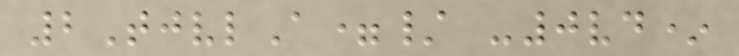2TjvlA=/ -0vd*
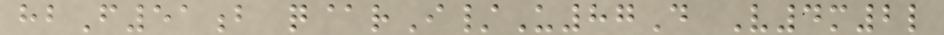hbF51b q@rI/U87D V4m2l
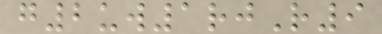g2uw1rjR9
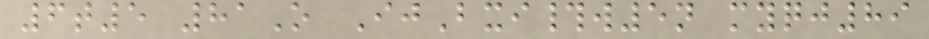6t5 81O IjBxi#w5n myqj89
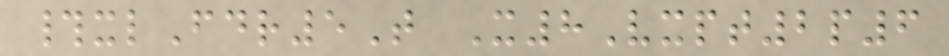#xlFdr5T X8Vxpt2p6
